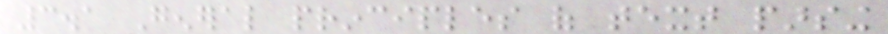3.1 General principles of text parsing
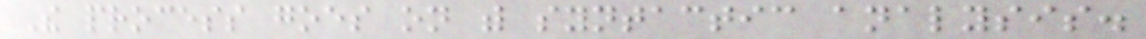The process goes on with syntactic analysis.
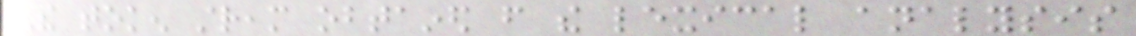The token stream obtained from the lexical analysis
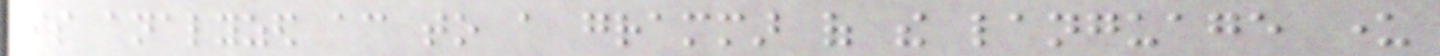is analyzed according to a grammar of the language under
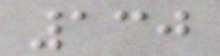130
